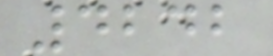4242
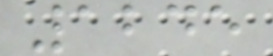1245
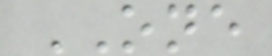ONE
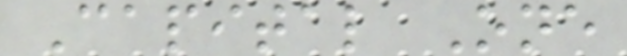Capital One
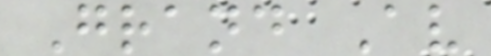Grand Av
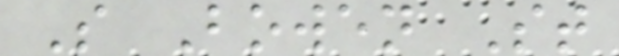S Bowen St
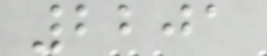2201
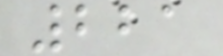221
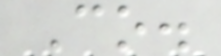Co.
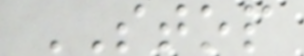STOP
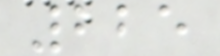225
